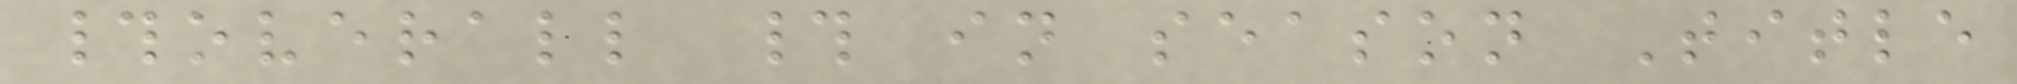#overall # in season Title
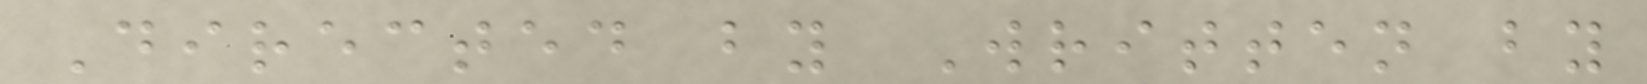Directed by Written by
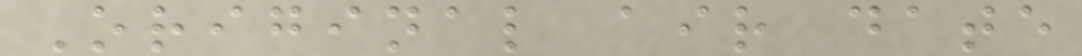Original air date
